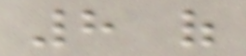8 of
